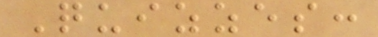Quizzes:
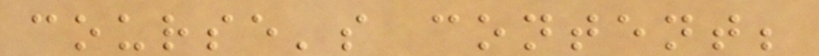course's content;
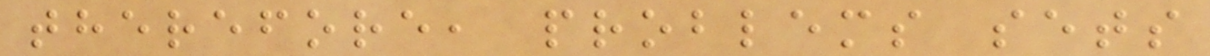therefore, problems sets
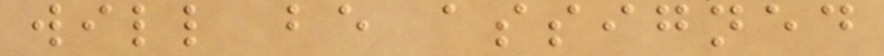will be assigned
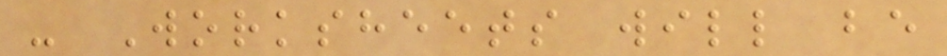- Worksheets will be
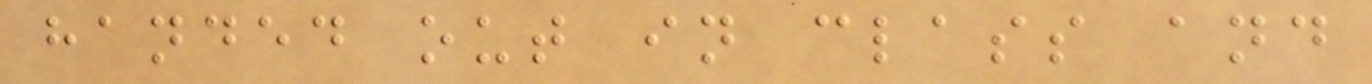handed out in class and
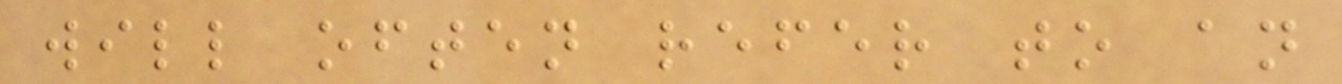will often refer to an
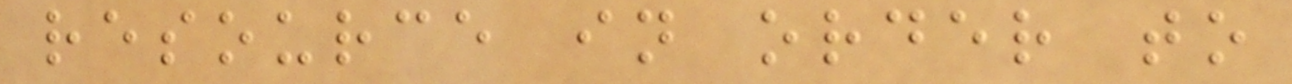resource in order to
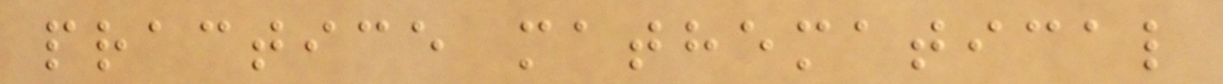practice mathematical
